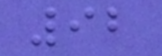92
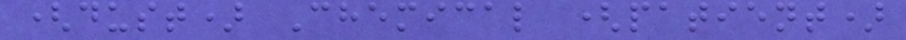(dust) Chemical (patient)
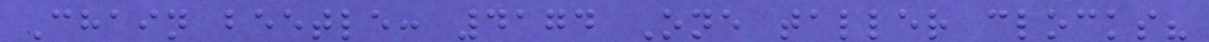Chain beetle: 4174 One taller clocks?
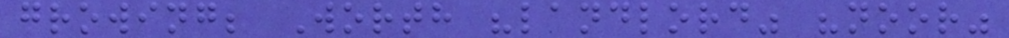growing; Worth "landlord" "noor"
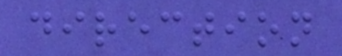direction
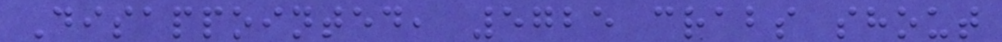Disappointed, 5725 crabs shout
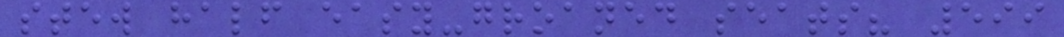stew half easy-groaned seats? 599
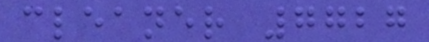cleaner 7727
